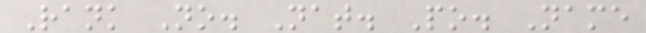Rank No. Nat. Po. Name
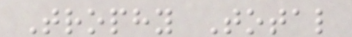Trophy Total
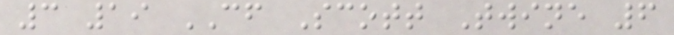3 19 CF Scott Twine 6
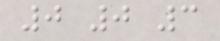0 0 3
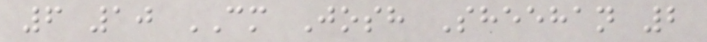6 10 CM Josh Sheehan 2
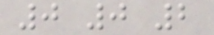0 0 2
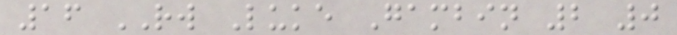16 RW Luke Gambin 2 0
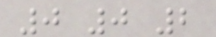0 0 2
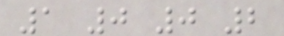1 0 0 2
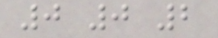0 0 2
